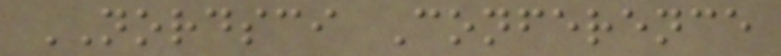NORDSCI Conference
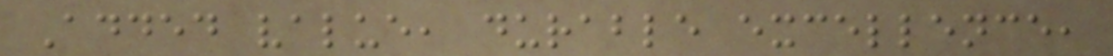Added value, durable excellence,
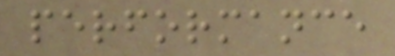performance
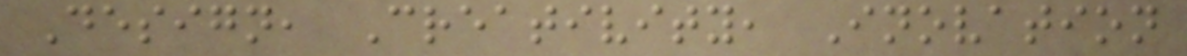Design, Creativity, Inovation
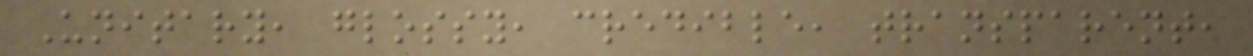Unitary, glossy, credible, transparent,
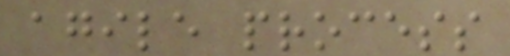agile process
